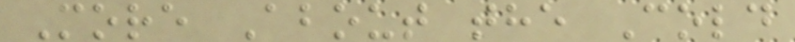More About the Cold
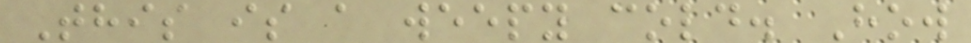This is a weepy cold. How
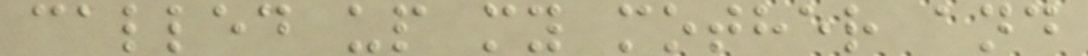called up my mother and
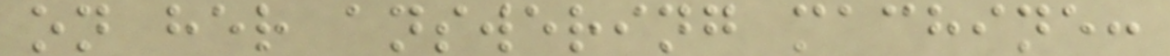on her answering machine:
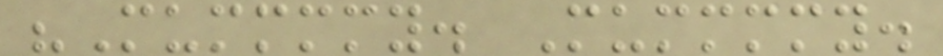"Mummmmy. Mummmmy.
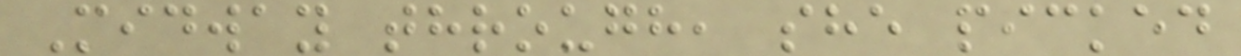Midway through, she picked
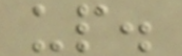up.
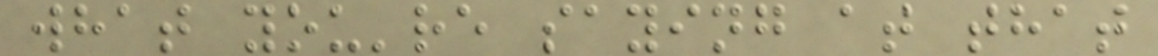what you're saying at that
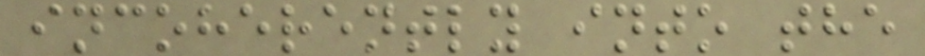incoherently into the
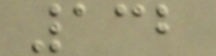132
